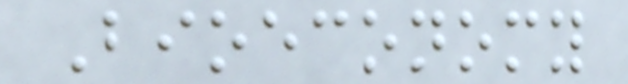Bioeconomy
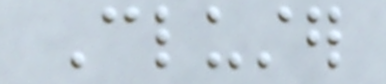Cluster
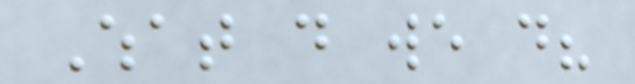What do we do?
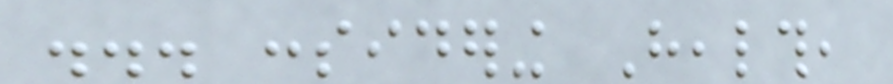... considering Health,
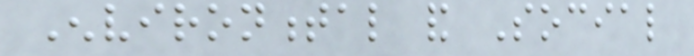Environmental and Social
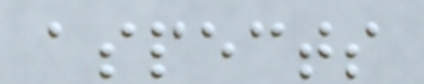aspects
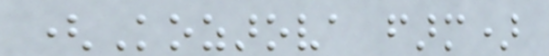(Kozarova farm)
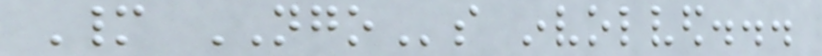Many NGOs involved...
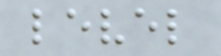level
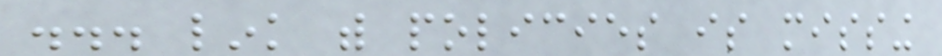... link with policies is missing
